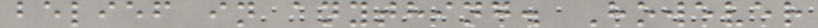belief in anything. However
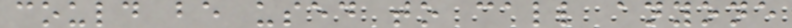could be used to call anyone
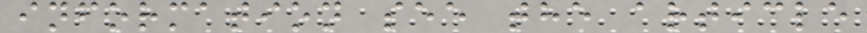information see the article
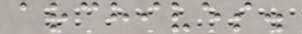archives.
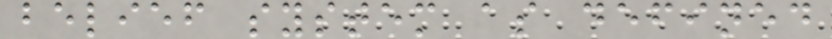belief system as defined
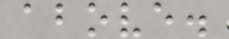above.
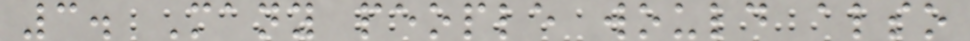3. Many people would also
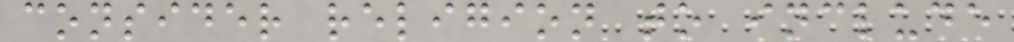consider religion to include
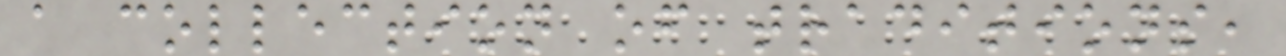a collection of traditions,
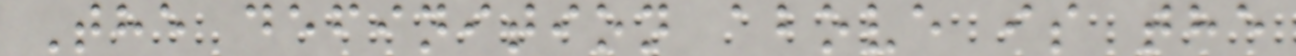The definition above is the
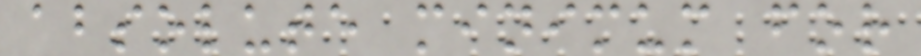absolute minimum for
